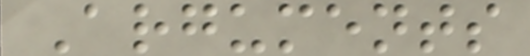Arguments
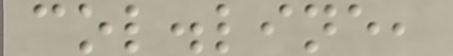col.line,
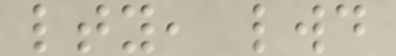lty, lwd
